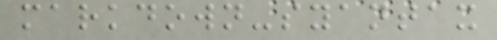markdown-syantax
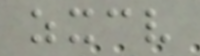zxcv
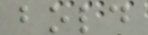bold
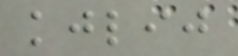kjlij
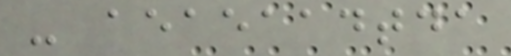- aeaeaadtda
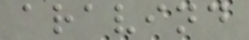aravind
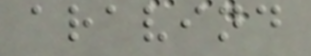aravind
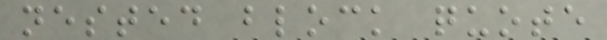nested block quote
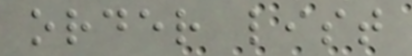order list
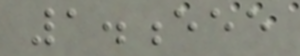1.eee
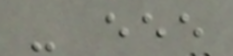- eee
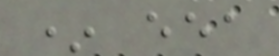* eea
